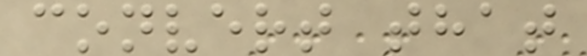convert that
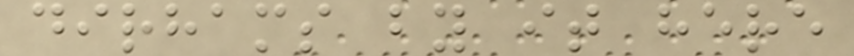dirhams by it here
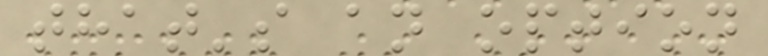that's an option
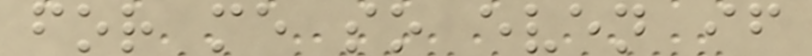for me so even if
